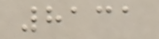8131
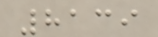8139
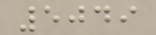5049
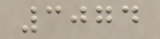3074
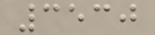3530
